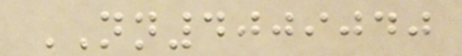NN4009040
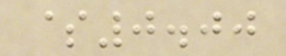$0.00
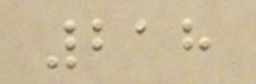218
